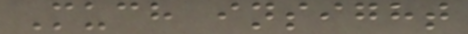Much insight
